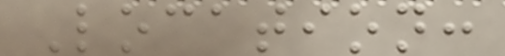Location:
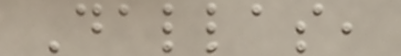Dallas,
